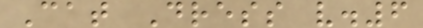Cat Dress v.6
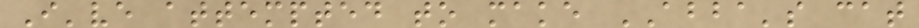I've attempted to make ABBA's cat
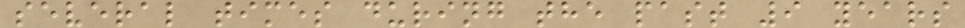several times during the past 9 years
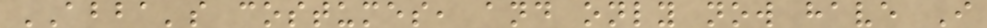ABBA's costumes, and only now have I
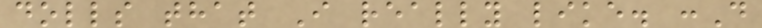dolls that I really like. :D
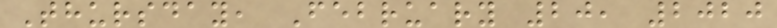Thursday, February 20, 2020
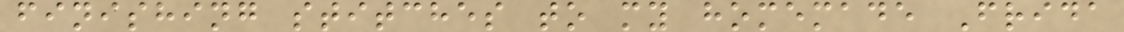finishing stitches to my homemade Frida
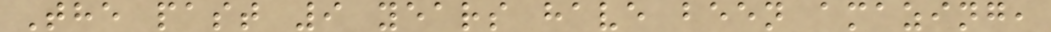The past 9 years have been amazing,
